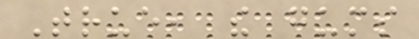True, the gums
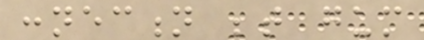connection between gum
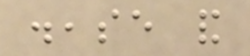disease and
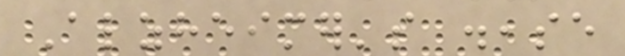Alzheimer's disease
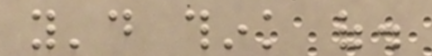you'd think of.
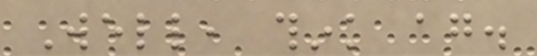Well, think again.
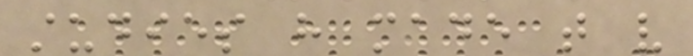studies have made that very
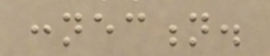connection.
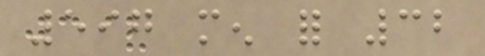597 men for 32
